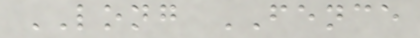LONG FENCE
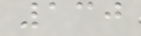130
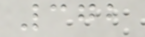372
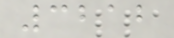3212
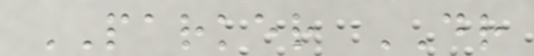PARKER DR
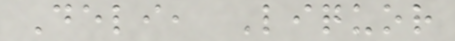Deli, Liquor
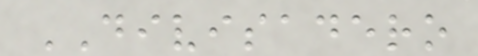DIVISADERO
